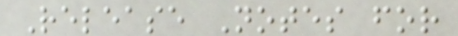Release Notes for
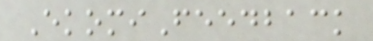EkomiFeedback
